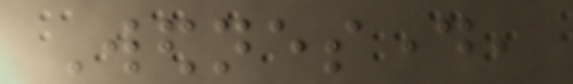Wednesday,
